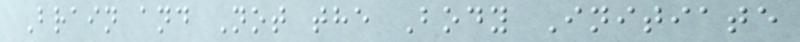Brain and Not the Body Initiate
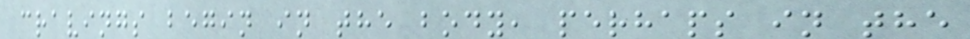cravings begin in the body, perhaps in the
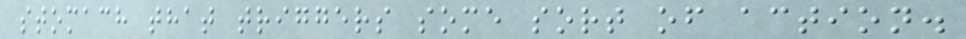stomach that triggers some sort of action.
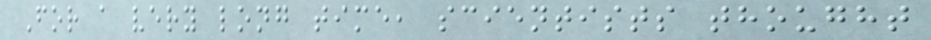For a very long time, scientists thought
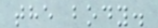the body.
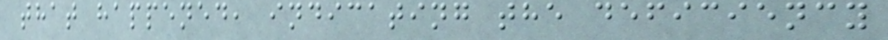that happened, indicating the deficiency
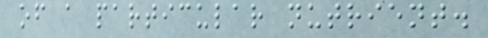of a particular nutrient.
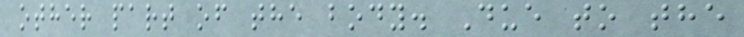other part of the body. Due to the
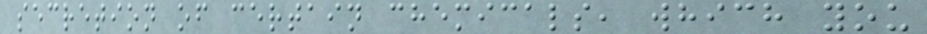secretion of certain chemicals, which you
